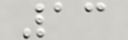13
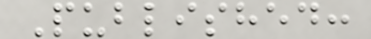Published:
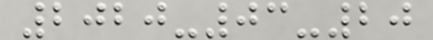2020-03-20
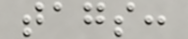tags:
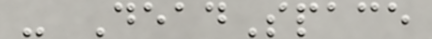- DeadSpace
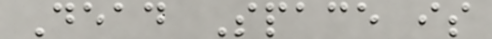Dead Space is
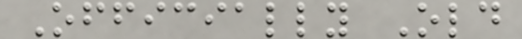Officially Old
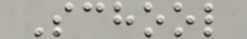School
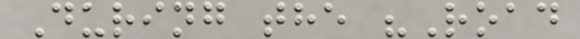During the "Road
